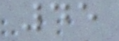45
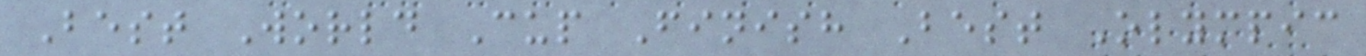Best World Cup Finish Best Olympic
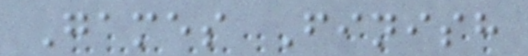Games Finish
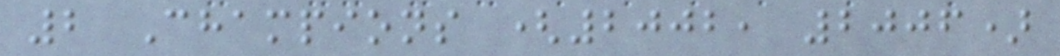2 Champions (2002, 2006)
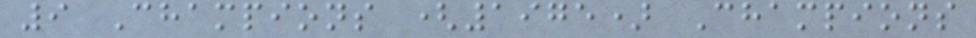9 Champions (1975) Champions
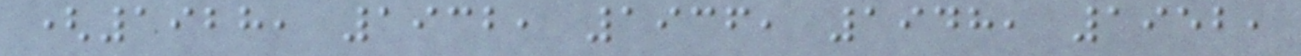(1928, 1932, 1936, 1948, 1952,
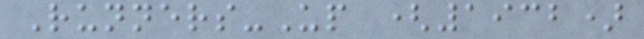Runners-Up (1932)
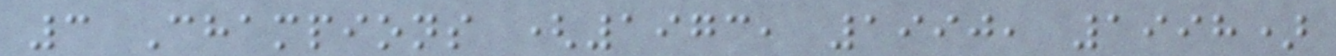3 Champions (1973, 1990, 1998)
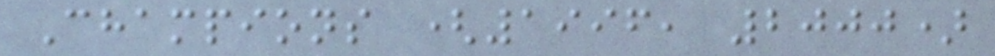Champions (1996, 2000)
